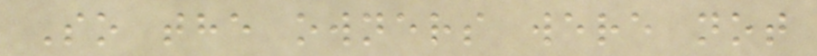So the owners were not
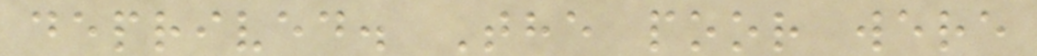deprived. The poor were
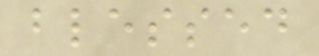blessed
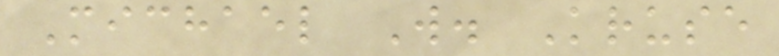Michael W. Kruse
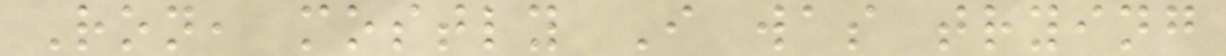Ron, mostly I was trying
